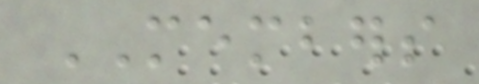MEMBERS
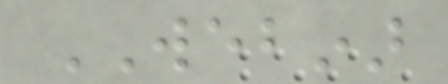WEBINAR
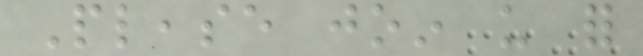Please join us for
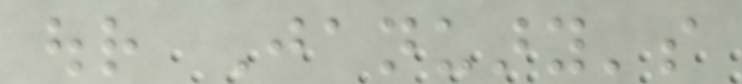our January's
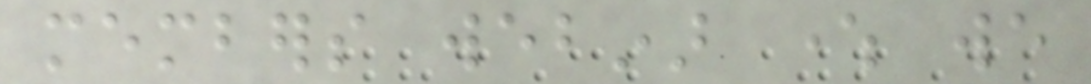members webinar where we
